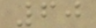60
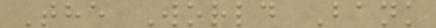The World Bank
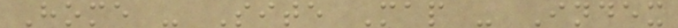Home - Site Map - Index
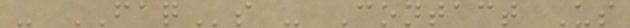- FAQs - Contact Us
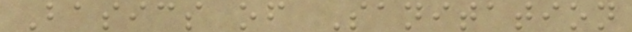Basics of Sanitation
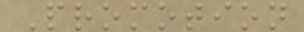Promotion
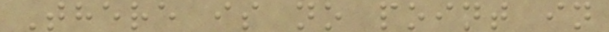There is no point in
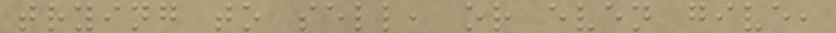trying to sell, or even give,
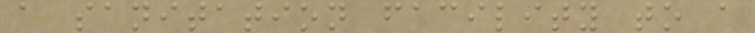a sanitation facility to a
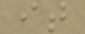it
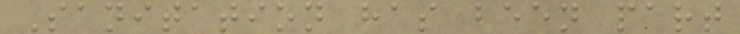Sanitation has been part
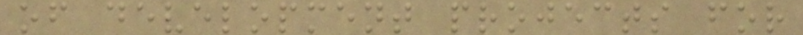of development projects for
